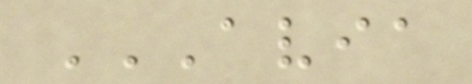AVIA
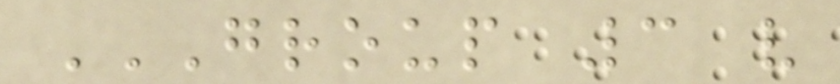GROUP 3 V
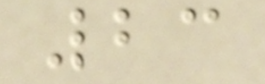23
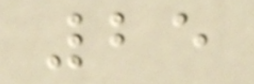25
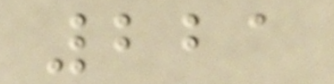221
